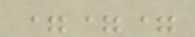===
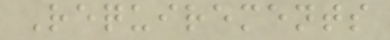Requirements
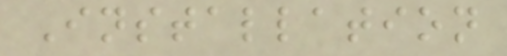Installation
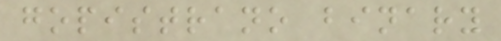gopistrano binary
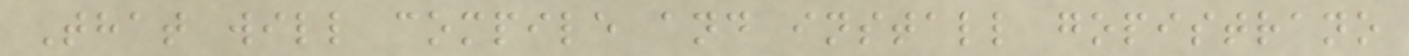That will compile and install gopistrano
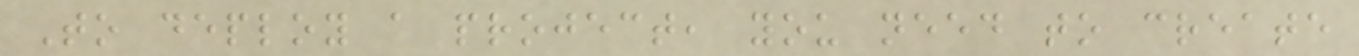To deploy a project, you need to create
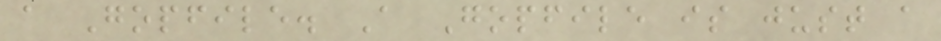a Gopfile. A Gopfile is just a
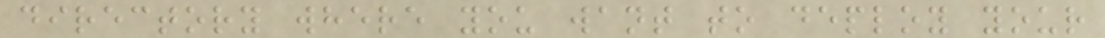directory where you want to deploy your
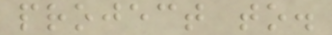project to.
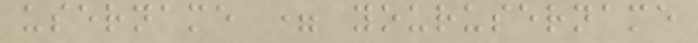username = yourusername
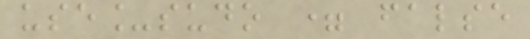use_sudo = false
